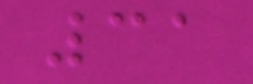31
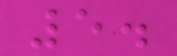5.
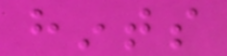hints
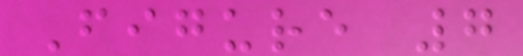Figure 7
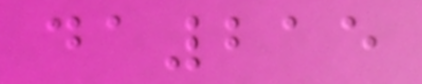da215
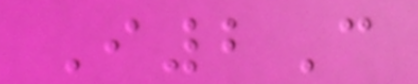I2C
